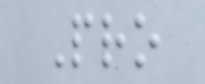Pro
